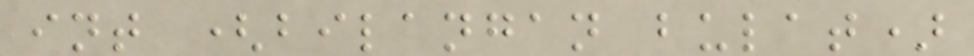int (bilangan bulat)
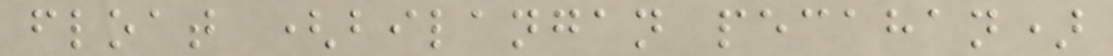float (bilangan pecahan)
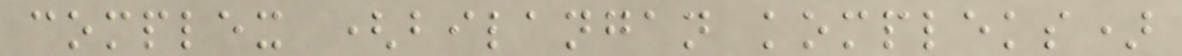complex (bilangan kompleks)
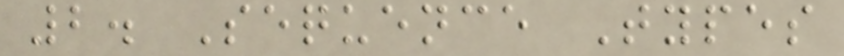2. Sequence Types
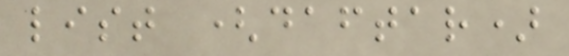list (daftar)
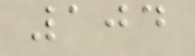104
